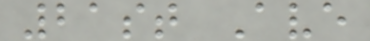21st Ave
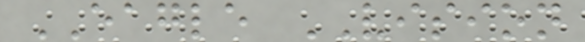EAGLE VISION
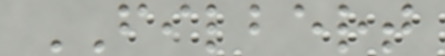FILBERT
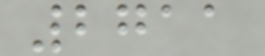2711
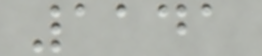1141
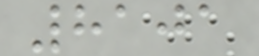8101
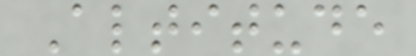Altitude
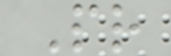Pr
